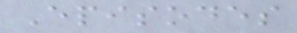Episodes
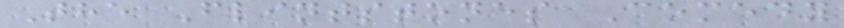The Flintstones Comedy
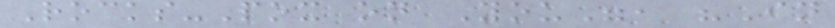Rocks-Pox on You", "In
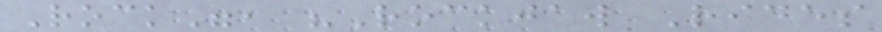Rock", "Rockjaw Rides
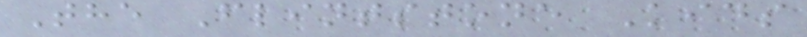The Flintstone Kids
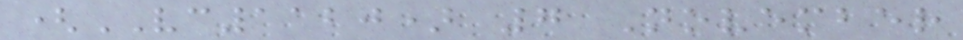(VC1120) 7 November
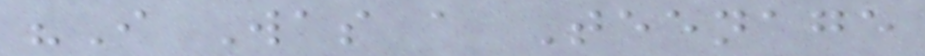"I Was a Teenage
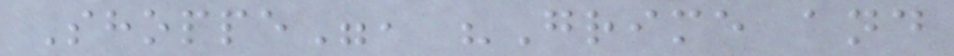Shoppe", "Grime and
